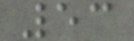53
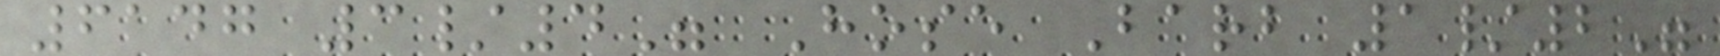6147 3/4" Hose Barb 1/2"
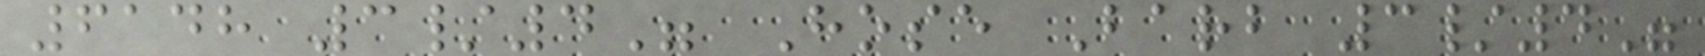6148 3/4" Hose Barb 3/4"
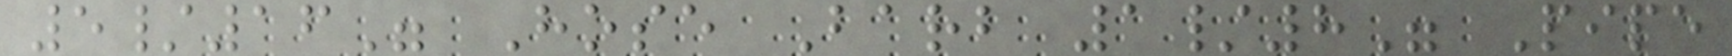5/16" Hose Barb 1/8" Pipe
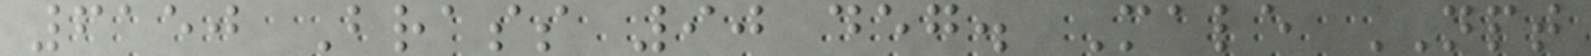6150 Brass 90 deg. Male NPT
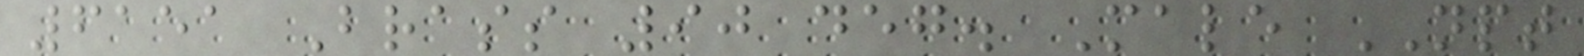6151 Brass 90 deg. Male NPT
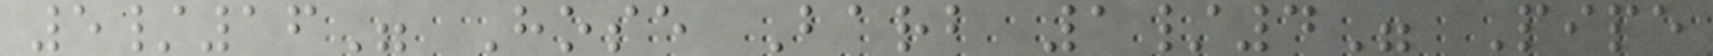5/16" Hose Barb 1/4" Pipe
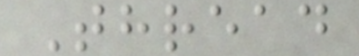Thread
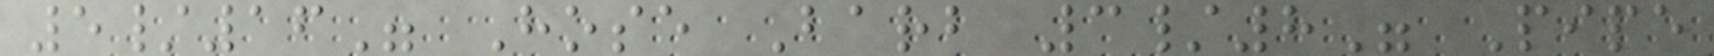5/16" Hose Barb 3/8" Pipe
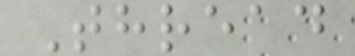Thread
